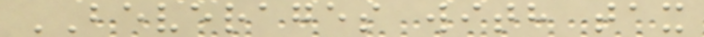BEVERAGES with tax
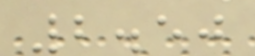2.50
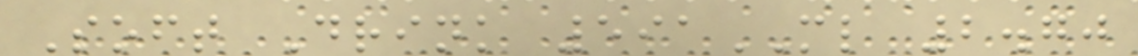Soft Drink 591ML 2.70
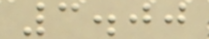3.00
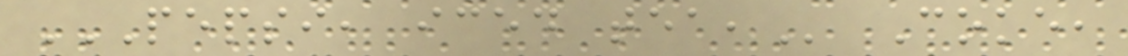PEPSI, ICED TEA, Coke,
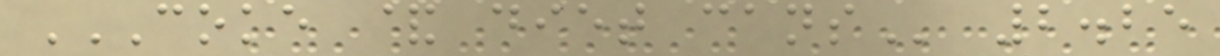COKE & DIET CANS 2.25
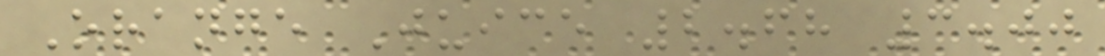Orange Juice 2.68 3.00
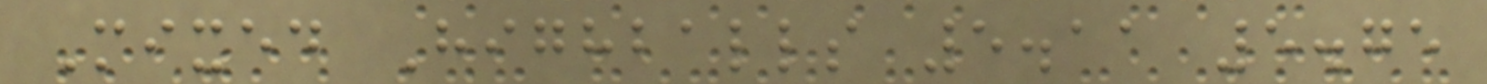Mixed Highballs 5.11 5.75
